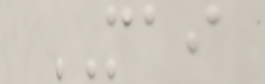MAI
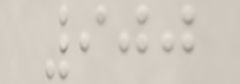900
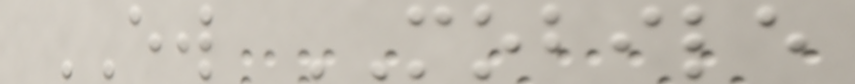EW MOBILE
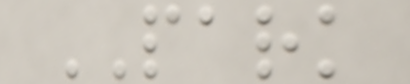PARK
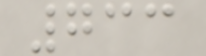733
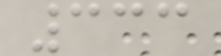333
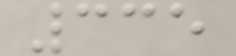335
